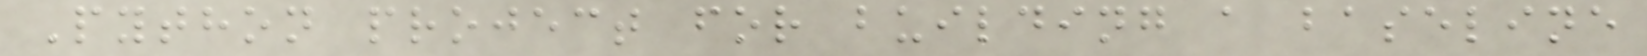Python project for building a baseline
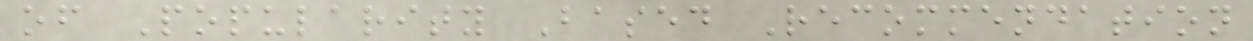of Popularity Based Recommendation
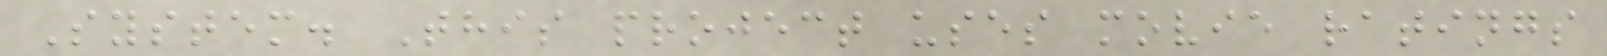System. This project uses movie ratings
